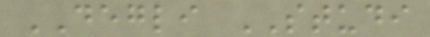DEGLI STUDI
